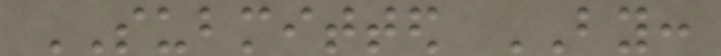SUBMITTED BY:
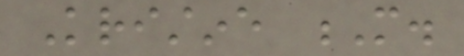Kristine M.
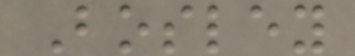Bosley
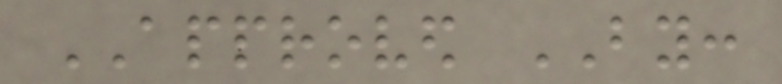APPROVED BY:
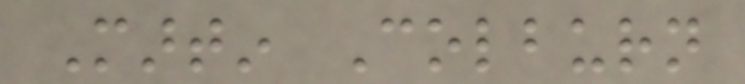Martin Colburn
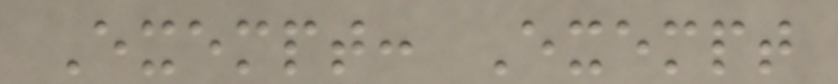Exempt: Exempt
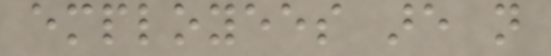employees are not
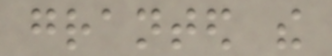granted the
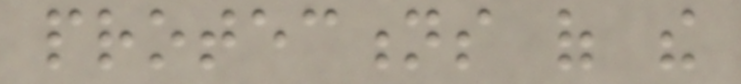protections of the
